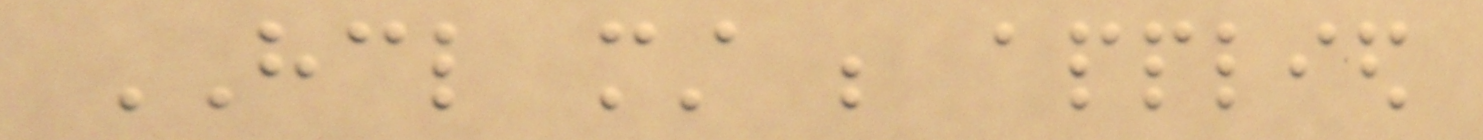HCL must be applied
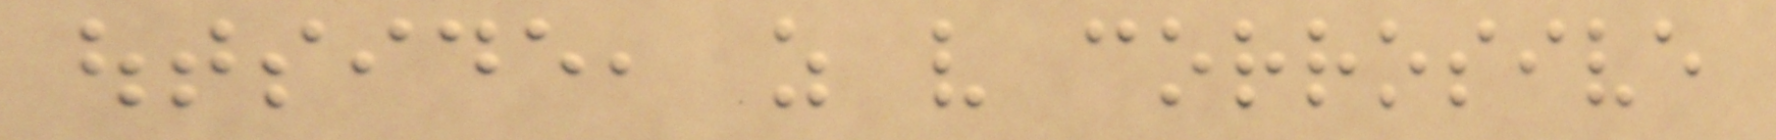outside, as very corrosive
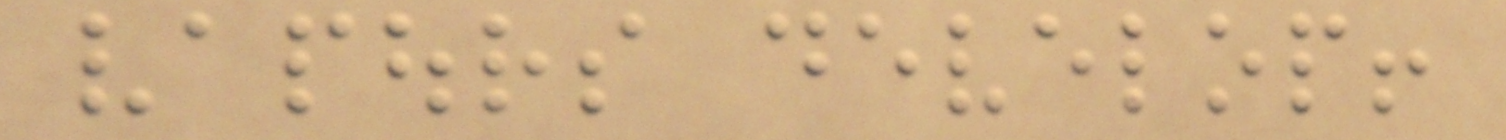vapours develop!
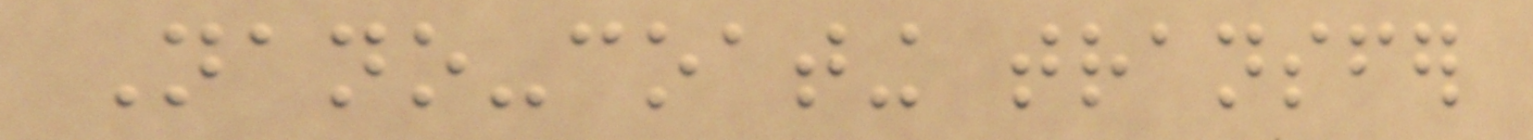Nano-coating transfer
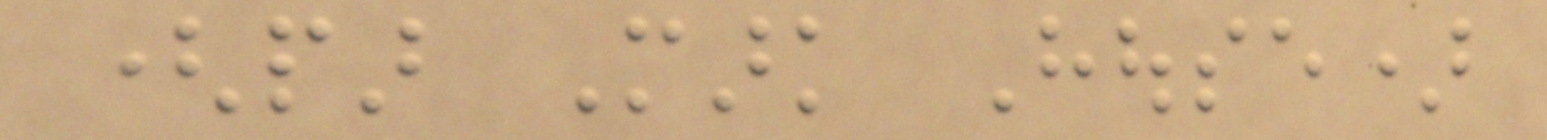(par Mark House)
